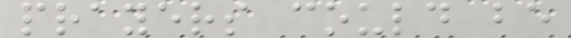prayers could be
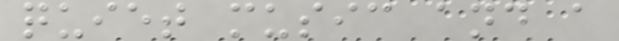quiet music and a
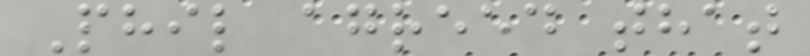Phil agreed that
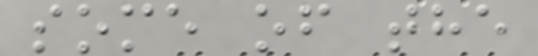some of the
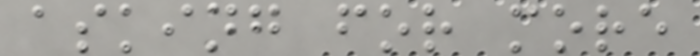asking for more
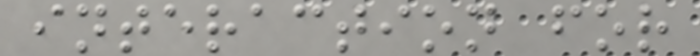interaction for
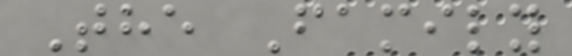The Family
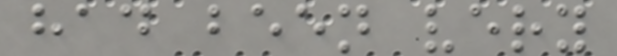had been very
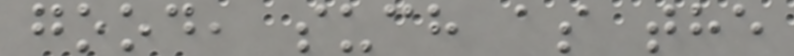good, such as the
